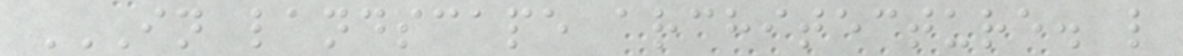IN LANDSCAPE ARCHITECTURE. L
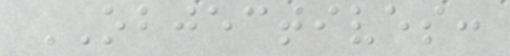OBJECTIVES:
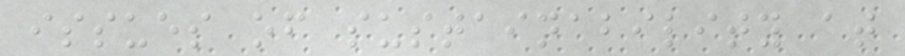issues of sustainability at
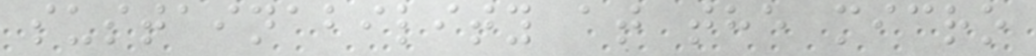sustainability at the micro
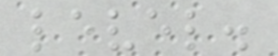level.
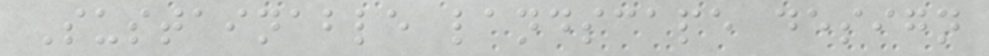Sustainable landscape design
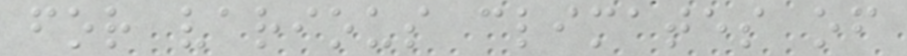for various climates of
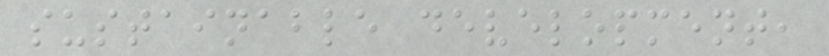sustainable development,
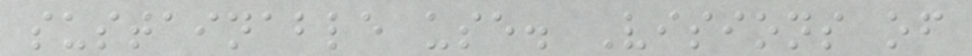sustainable use. Visions of
